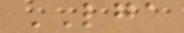LGA
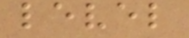level
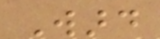Ward
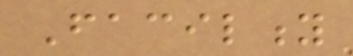Facility
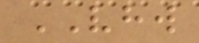VHW
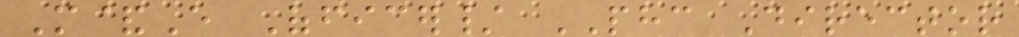M&E Officer/ PHC Director
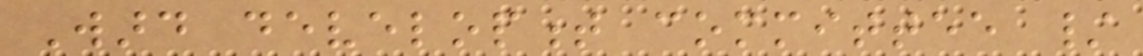Ward development committee /
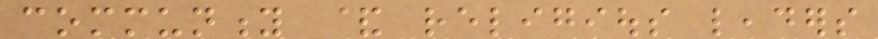community & religious leaders
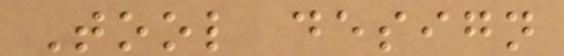Tool design
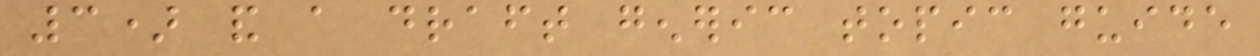3) and a draft generic topic guide
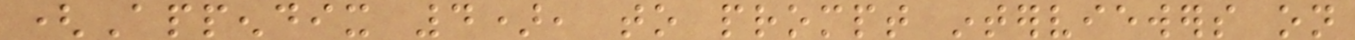(Appendix 4), to prompt interviewers on
